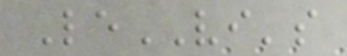LeVI's
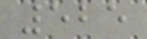525
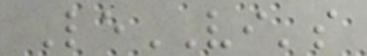LeVI's
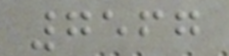7567
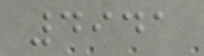4941
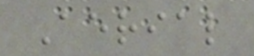Aerial
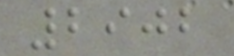2902
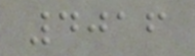4016
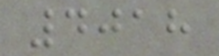4018
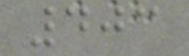403
